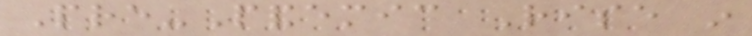Pre-Pandemic Rise in
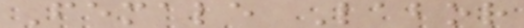Female Labor
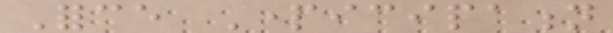Force Participation
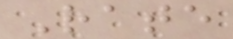Rate
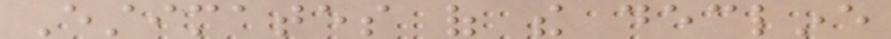Estimates of the decline
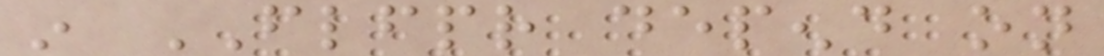in FLFPR depend on
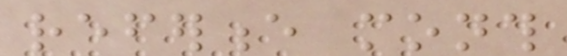reference month
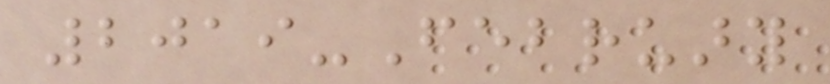2019-February
